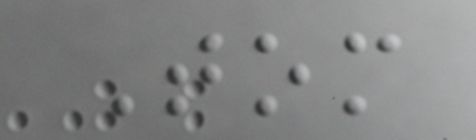Tom
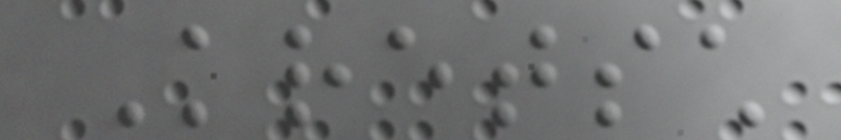Kretsch
